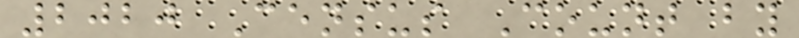2020 Census Count by
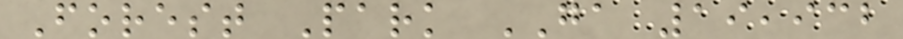Forest Park GA 19,932
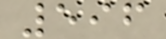596
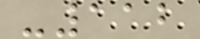-112
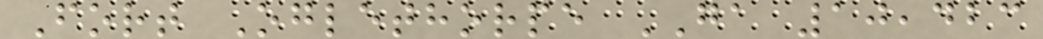Fort Oglethorpe GA 10,423
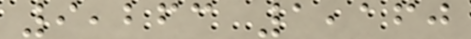9,263 1,160
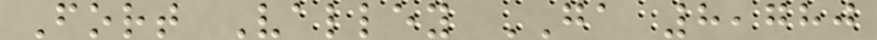Fort Valley GA 8,780
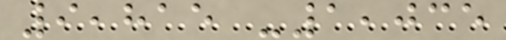9,815 -1,035
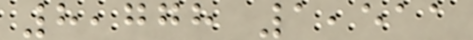8,778 1,511
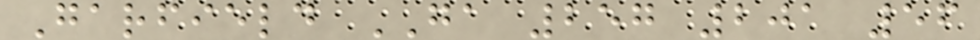Garfield GA 257 201 56
